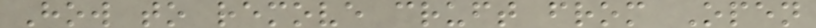How to remove cruft from Open
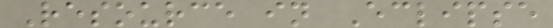Resource in Eclipse
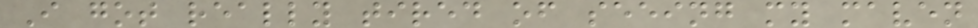I got really tired of seeing my maven
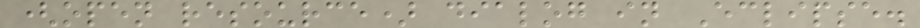(open resource) dialog in Eclipse.
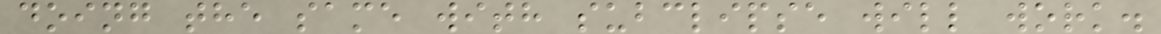doing the same with subclipse will work.
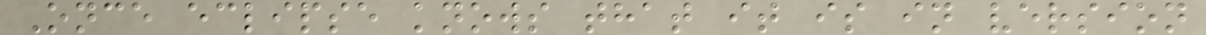Once eclipse knows that it is in version
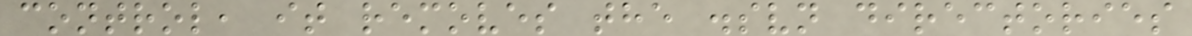control, it removes the .svn directories
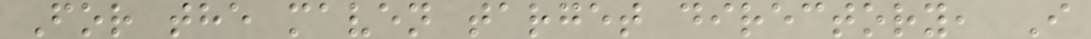For the maven target directory, I
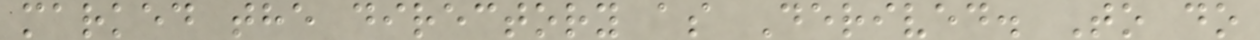marked the directory as Derived. To do
